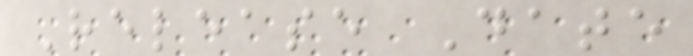Release Date
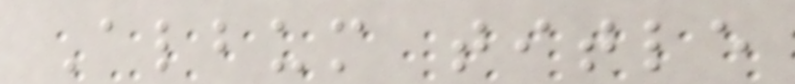Album title
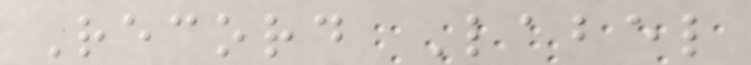Record Label
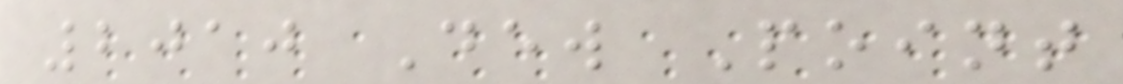2010 Dew Point
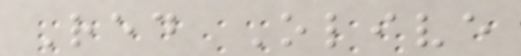Red Olive
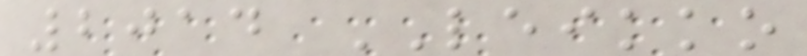2014 LEIKKO
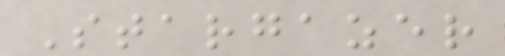Stargazer
